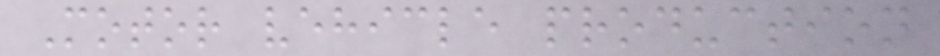Motor vehicle production
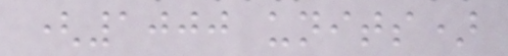(1000 units)
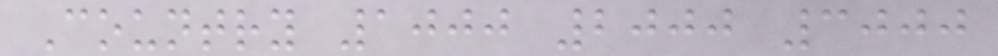Country 1000 2000 3000
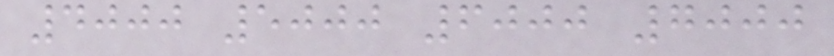4000 5000 6000 7000
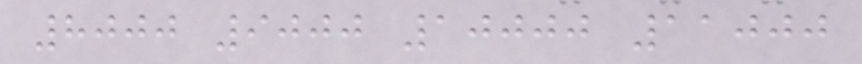8000 9000 10000 11000
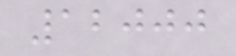12000
